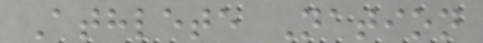Athlete Nation
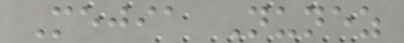Mejia Nunez
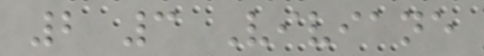2 3 Viviane
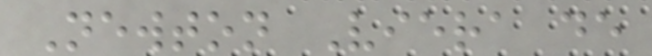Newton Viera de
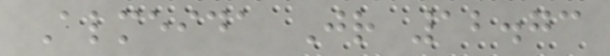Almeida Jr 12.73
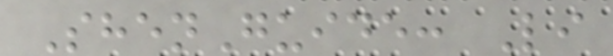ShenGuide: Li
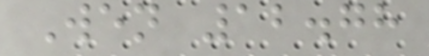Wen 12.78
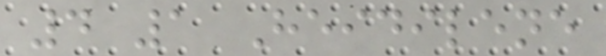4 1 Heidilene
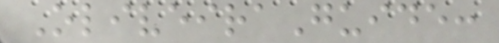OliveiraGuide:
